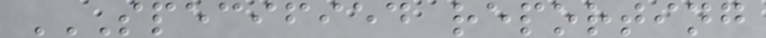SPECIFIED REPORTING
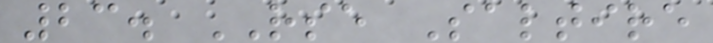23. RSE Saltire
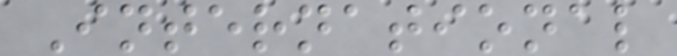International
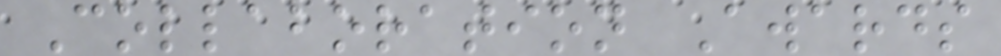Collaboration Awards
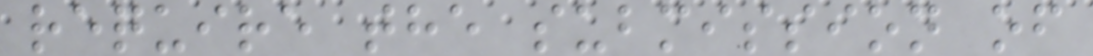require the submission of
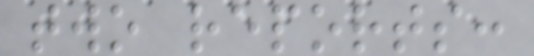two reports:
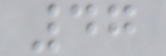47
